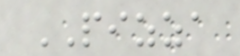PIZZA
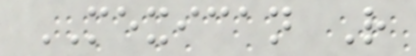MEXICAN R
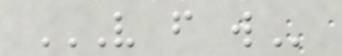V F W
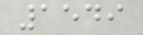1549
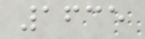1635
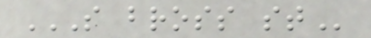S BROSS ST
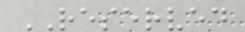RESERVED
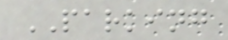PARKING
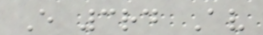E 3rd Av
